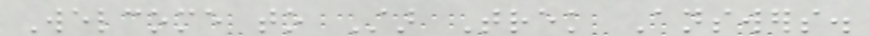Welcome to Star Trek Answers.
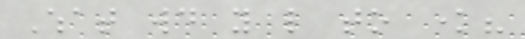What would you like to know?
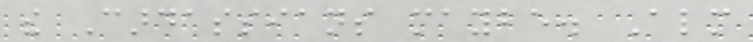the Cardassians maybe. Almost
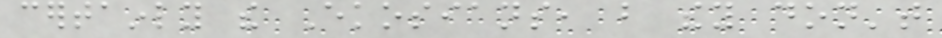certainly the Ekosians, but they don't
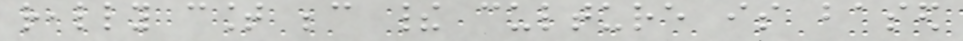really count because their culture is based
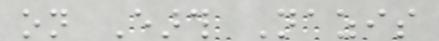on Earth Nazis
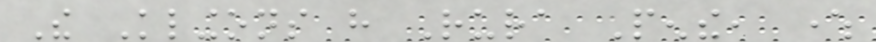The Klingons have Rura Penthe, where
